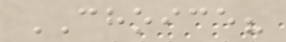CHOICE?
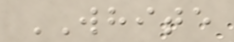WHITE
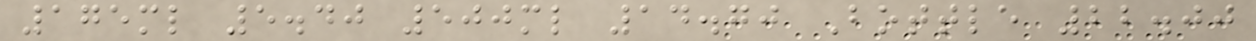175ml 5.40 500ml 14.70 Bottle 22.00
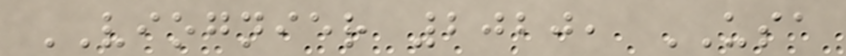VIOGNIER 2020, USA
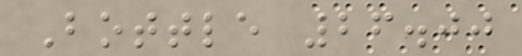Bottle 26.00
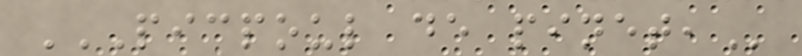PICPOUL DE PINET,
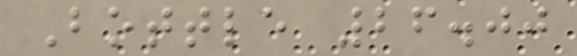Bottle 26.00
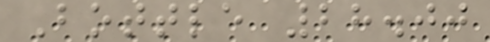Bottle 28.00
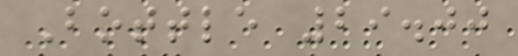Bottle 29.00
